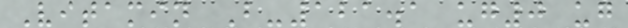Vitamin B-121.1 ug0 ug
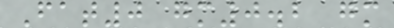Fat0 gm0.2 gm
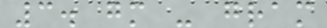3. gm - gram
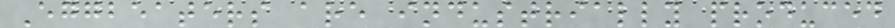Eggbeaters are industrially produced
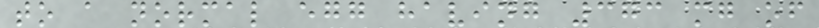to a normal egg having 373 mg of
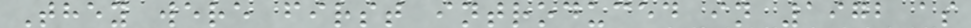They were first introduced in 1972 as
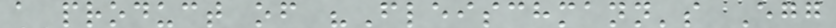a product of "Fleischmann's Egg
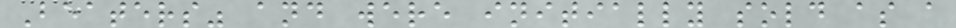Beaters" and were initially sold as a
